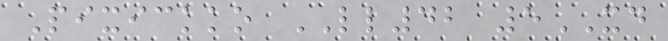Pixickko LL42 5XD
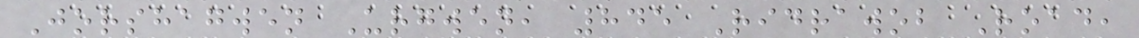Jorshagwen Urgwen, 845 Ridrawob Road,
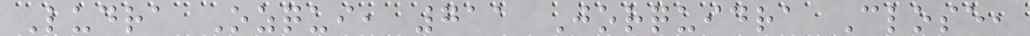Ludra Ozqui, 711 Jorquidra Close,
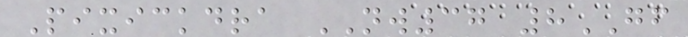Pixickdra NW37 8GF
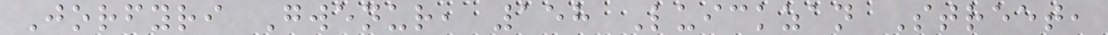Jorfyri Gwenur, 158 Luickzan Street,
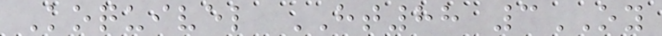Koquivel HT88 3OY
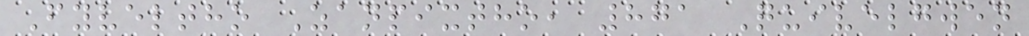Fyveltho Zanpixtho, 871 Quivelgwen
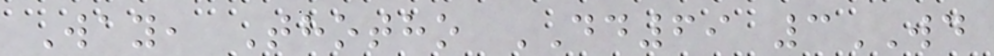Way, Thotho DD69 3WD
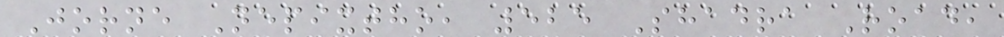Jorne Nepixtho, 525 Shadra Road,
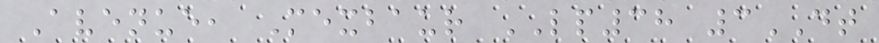Avenue, Mexbaur LP38 3DT
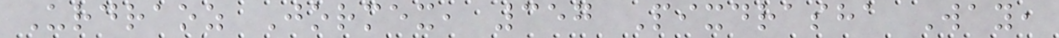Urdraoz Jormex, 357 Pixdrasha Way,
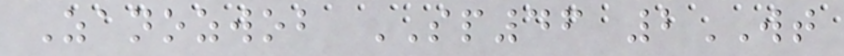Zanozwob SP46 2WT
